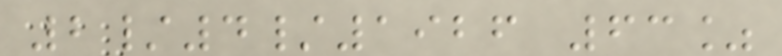2/4/1926 63%
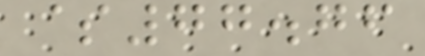$77.76
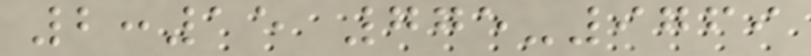2:15 775-9769
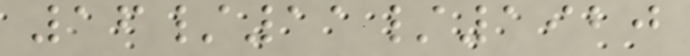16/11/1920
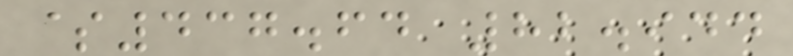$437.64 82.944
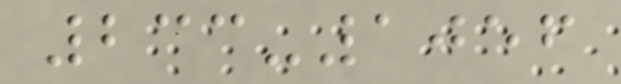233-1056
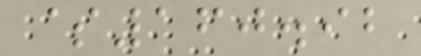$160.92
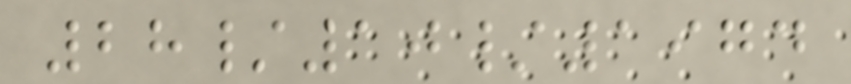28/10/1974
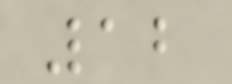12
